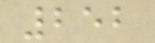252
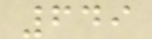649
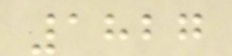1827
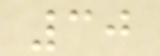30
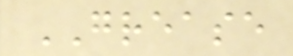GREASE
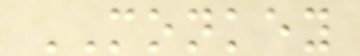MONKEY
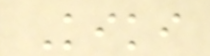Kiki
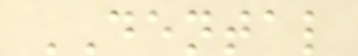DENTAL
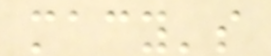macy's
